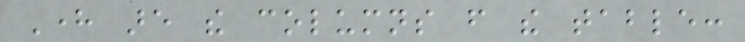Here are the columns from the table:
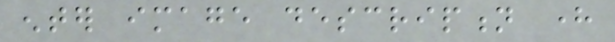enter image description here
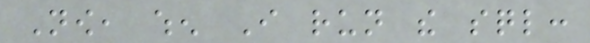Now, when I run the sql:
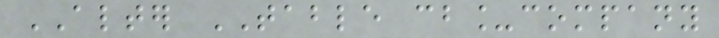ALTER TABLE cb_company
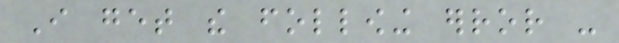I get the following error -
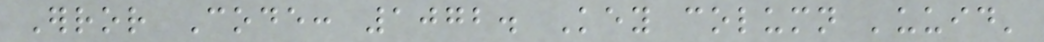Error Code: 1072. Key column 'uuid'
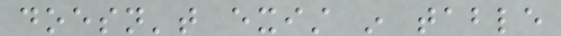doesn't exist in table
